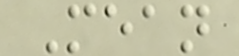Mean
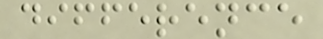difference
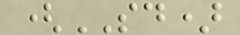(SD)
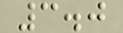3.0
